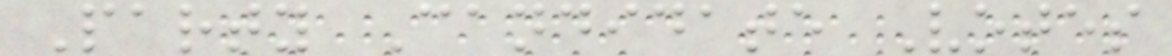Party Candidate Votes
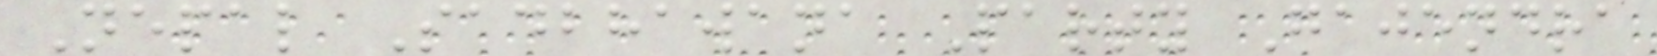Nepal Sadbhawana Party Gajendra
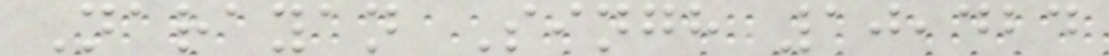Narayan Singh 10,424
